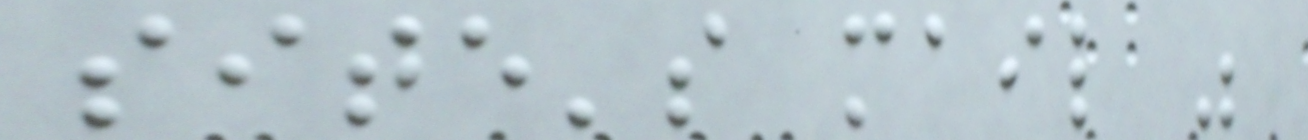site's mail was
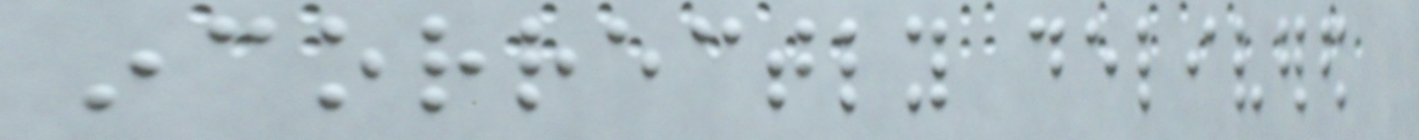incorrectly delivered
